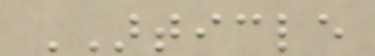ARTICLE
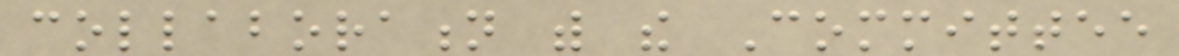collaboration with the Committee
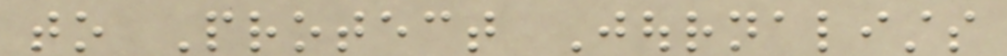to Protect Journalists
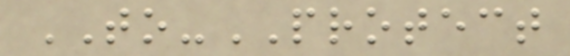TO-PROTECT
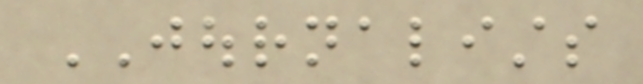JOURNALISTS
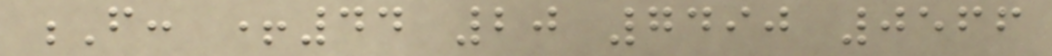F: +44 20 7490 0566
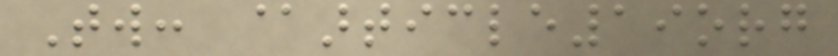Tw: @article19org
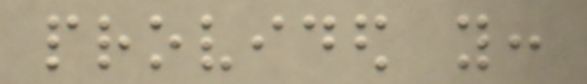provided you:
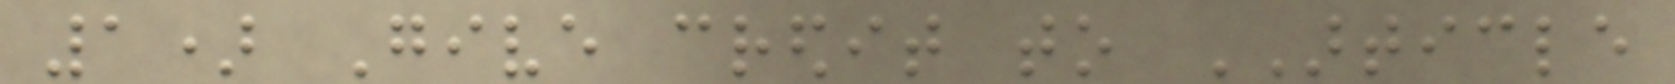1) Give credit to ARTICLE
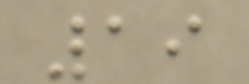19
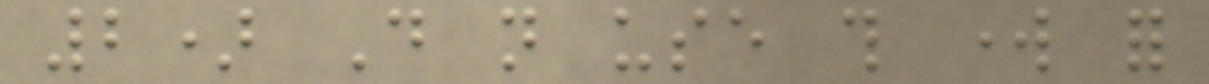2) Do not use this work for
